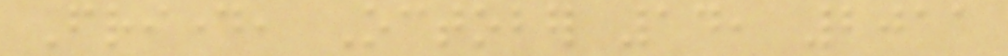Friday, October 14, 2011
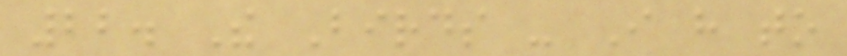22. The Birds - I have to
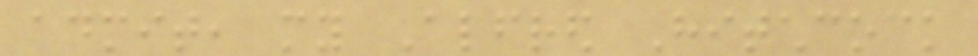admit, my Alfred Hitchcock
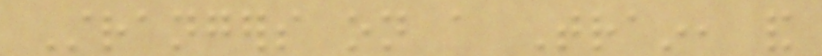Strangers on a Train, and
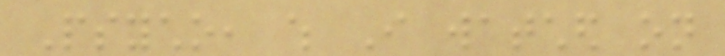Psycho, which I watched on
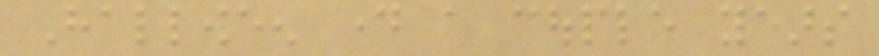Halloween day a couple years
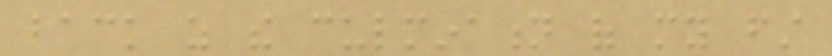back as the culmination of my first
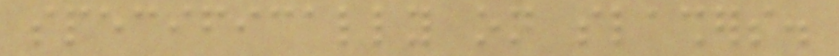specifically on slashers.
